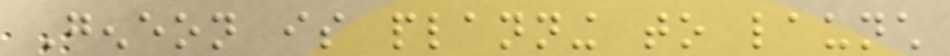Geneon is planning to launch
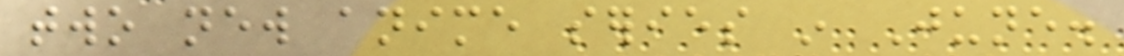two new anime series in June.
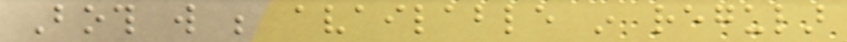Both will be available in regular
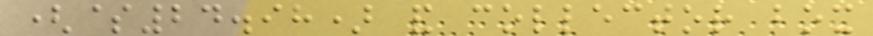($24.98) and collector box
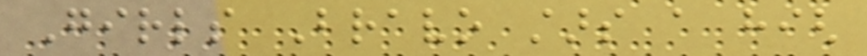Girls Bravo stars a high
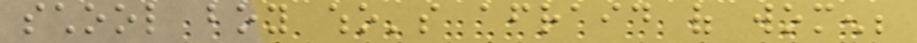school boy who's afraid of women;
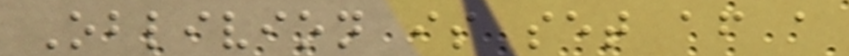Oblivion is set after a
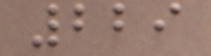229
